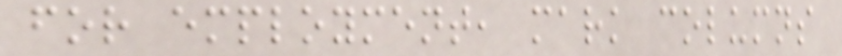for employment, mark columns
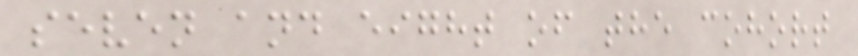seven and eight of the cohort
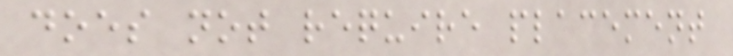does not require placement
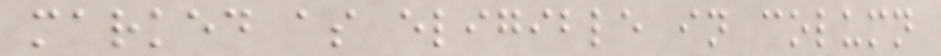marked as eligible in column
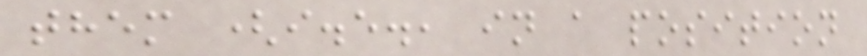them (i.e., in a position
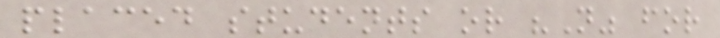placed students or "N" for
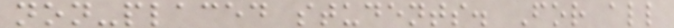non-placed students. For all
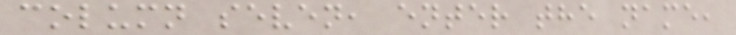column seven, enter the name,
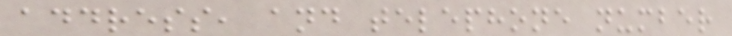address, and telephone number
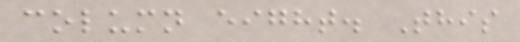column eight. This
